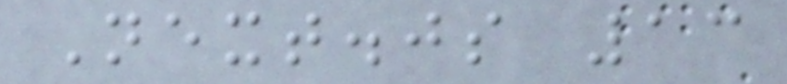Next.js 13
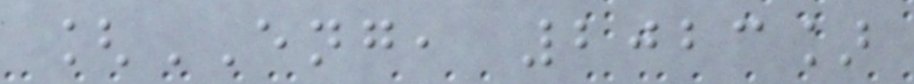[ENG, 2023]
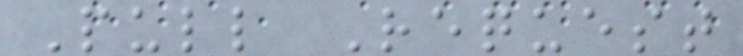Pull Request
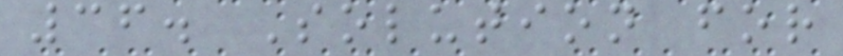36. Solution for
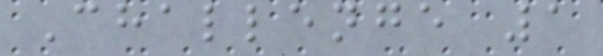Challenge 1
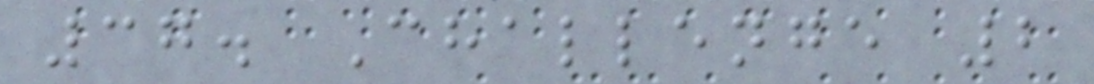37. Challenge 2
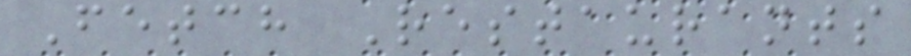Fetch Restaurants
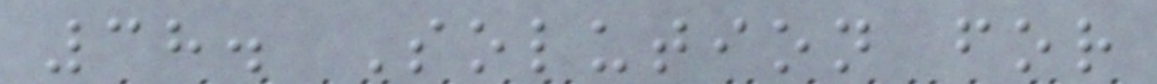38. Solution for
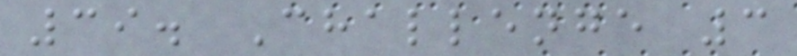39. Challenge 3
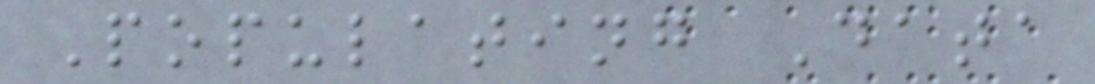Populating Data
